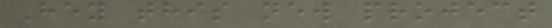Hey this new project
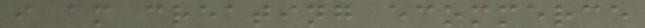i am creating ecommerce
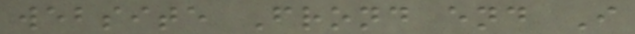website Frond end I
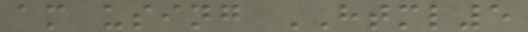am using HTML5
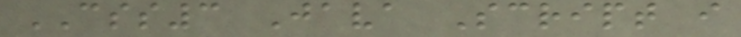CSS3 Java Script i
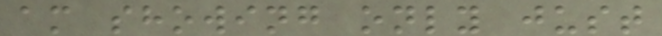am showing only just
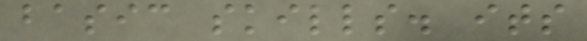basic skills. its
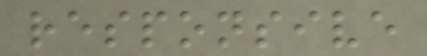responsive
